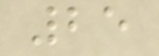25
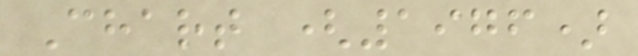Chart (1976)
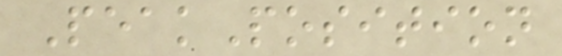PeakPosition
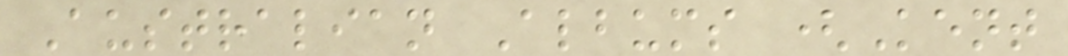Australian Albums (Kent
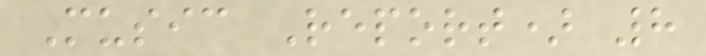Music Report) 8
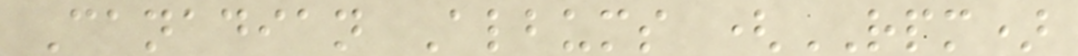Canadian Albums (RPM)
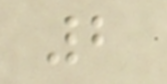2
